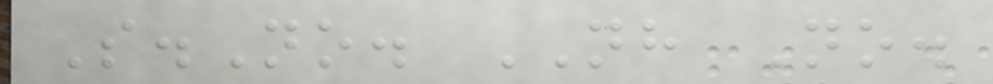S.No. NH No.
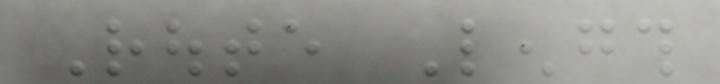Route Length
